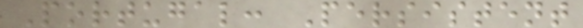Portugal: Persistent
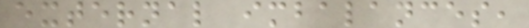external imbalances,
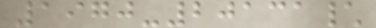1970-20131\
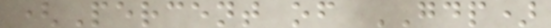(Percent of GDP)
